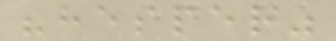"hesper"
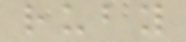ruby
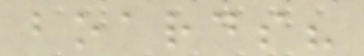boards?
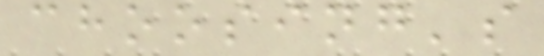choosing's
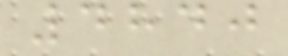4840
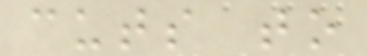cuts to
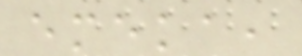emeka,
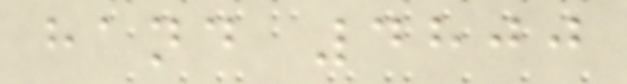hand 4800
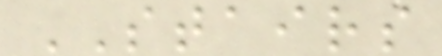STAIRS
